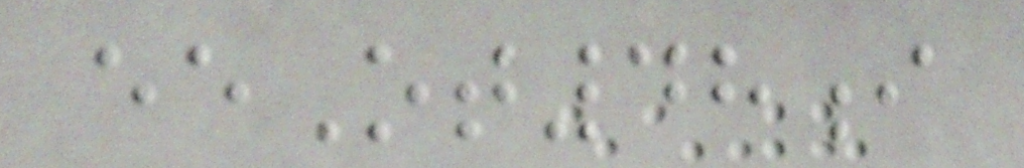eeOt48i
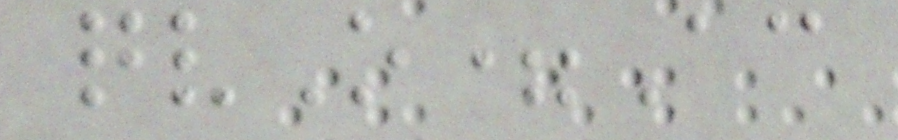qvO=Ac
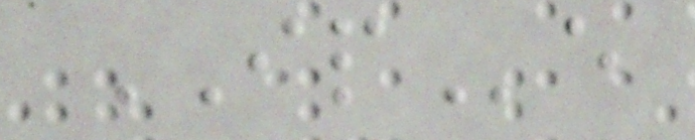IPe
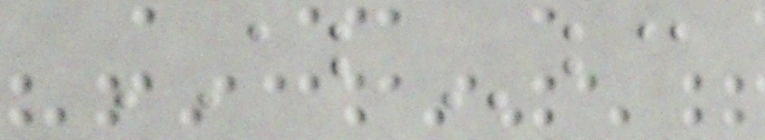ABbc
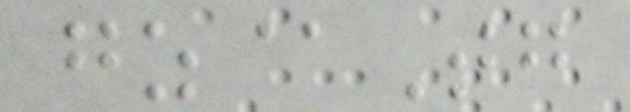gz@Tg
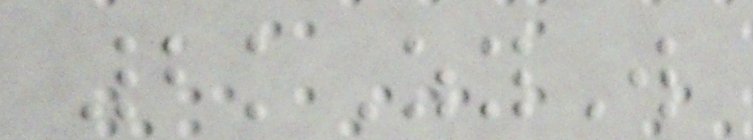2kZyW
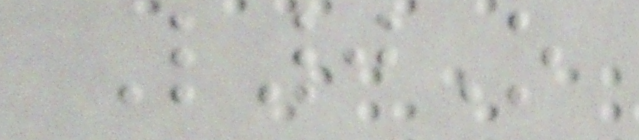L0O
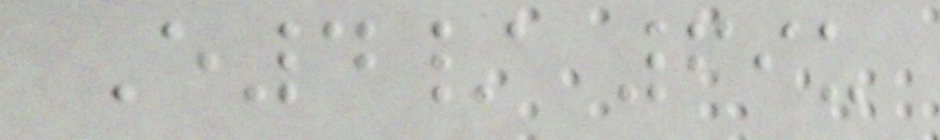E4/ 69u
